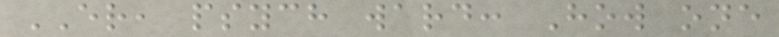ER, psych ward: How one
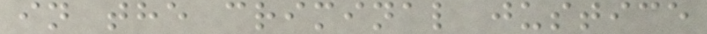in the criminal justice
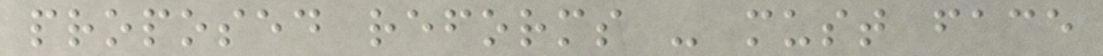proposed reforms - must face
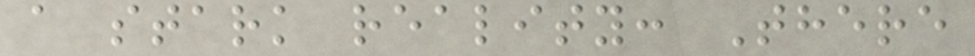a stark reality: There
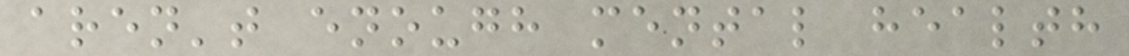aren't enough mental health
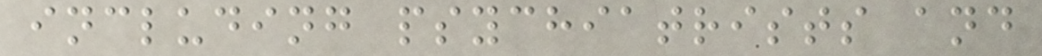including psychiatrists and
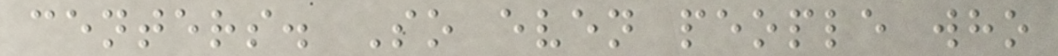centers. So even people who
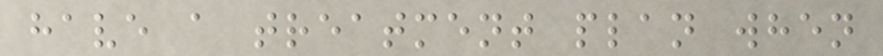have a treatment plan when
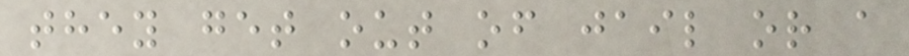they get out of jail or a
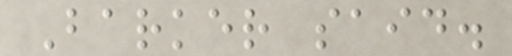Barker said.
